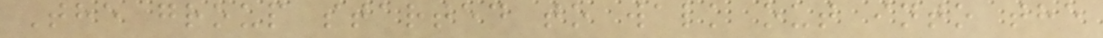The group started to walk out into the
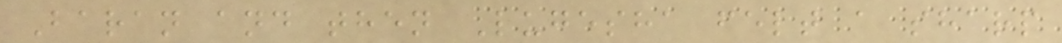Baran and then Lugesha felt a sharp
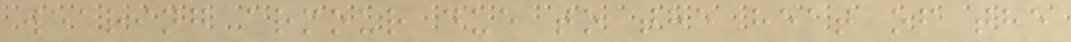wearing armour due to the heat of the
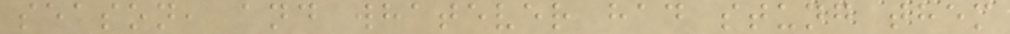season, and whatever had stung them
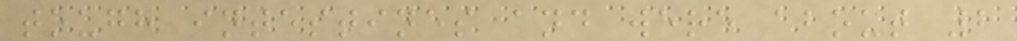tough intestines and were about 2
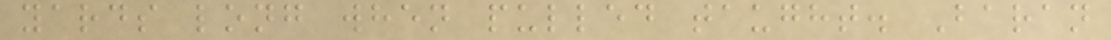yards long when pulled taught. Baran
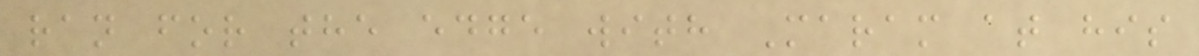ran for the edge with Maram at his
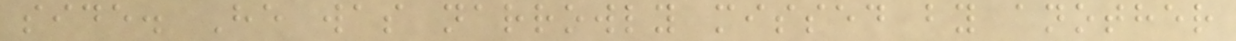side. He was narrowly missed by another
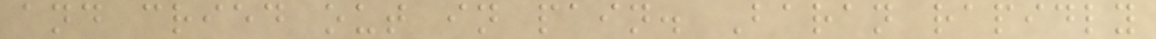and cried out in pain. Baran rapidly
